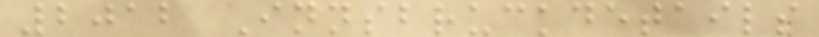2012 Innsbruckdetails
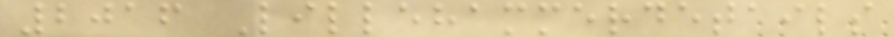2016 Lillehammerdetails
